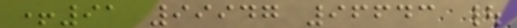+91 99947 96643 |
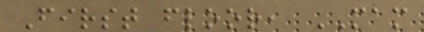First floor, MAM
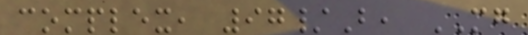complex, 97/B, MG
